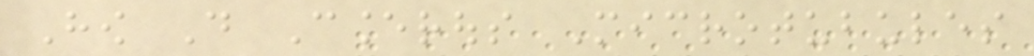How Do Cancerous Microtubules
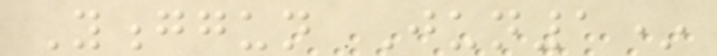Yonggun Jun1*
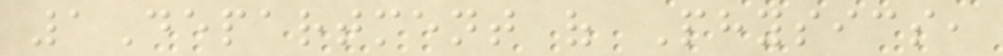1Department of Physics,
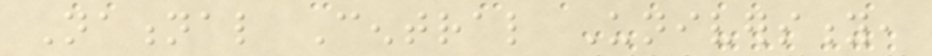National Central University,
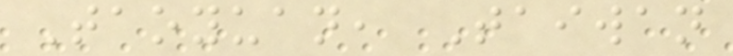Taoyuan, Taiwan
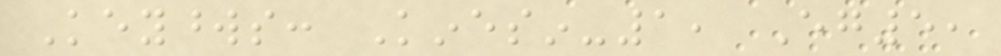Keywords: Kinesin-1, Eg5,
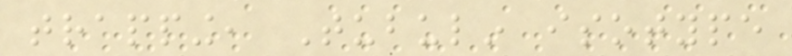trapping, Tubulin isotype
